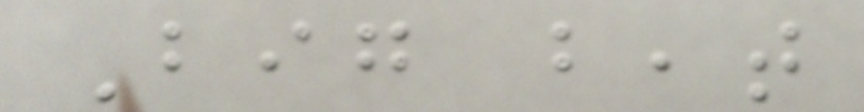Big beat
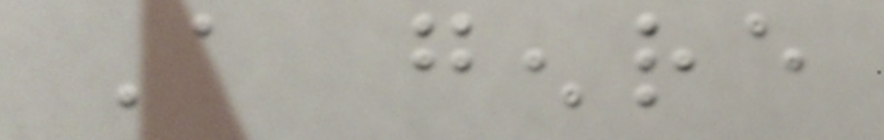A genre
